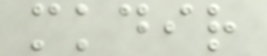mkdir
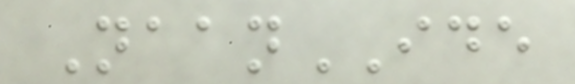NaanIDE
